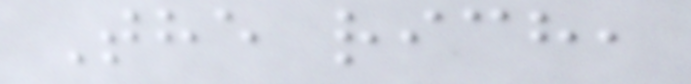The rich,
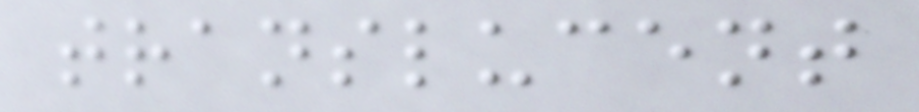translucent
